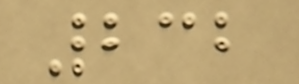232
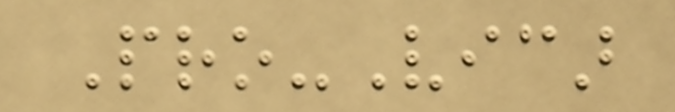Pro-Vicar
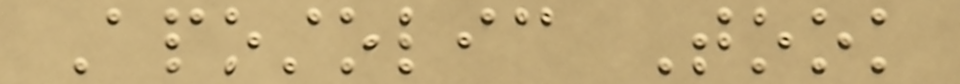Apostolic Took
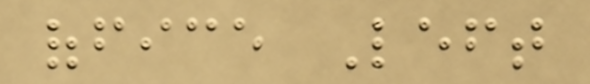office Left
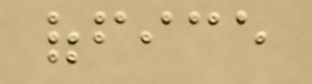office
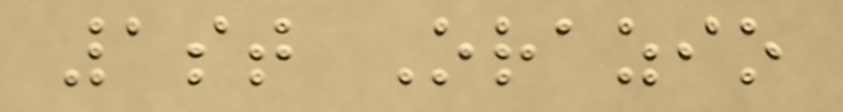1st Orazio
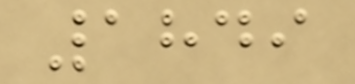1849
